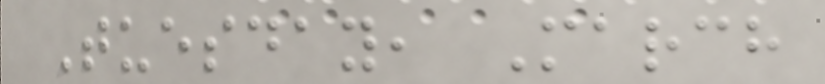Tuesday, March
